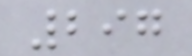297
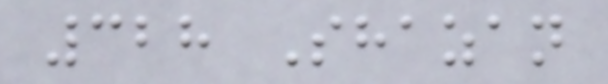328 Shazan
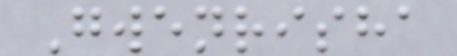Gwenrisha
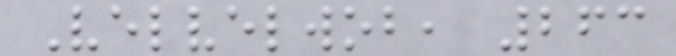Velvelwob, 263
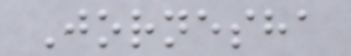Jornesha
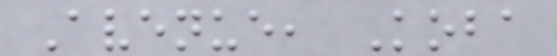Avenue, Koba
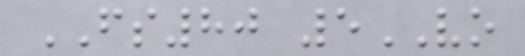FS80 5VO
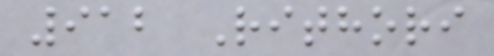912 Rithori
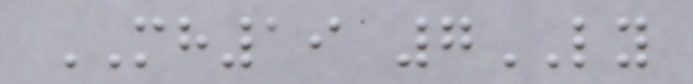MH19 7LY
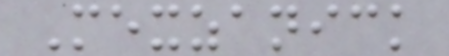Mexzanick
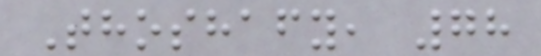Thoshafy, 78
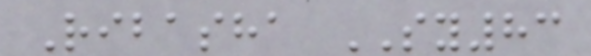Ribasha SY83
